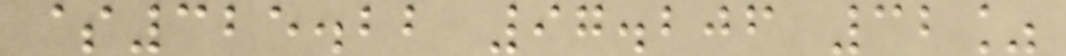$325.22 97.206 32%
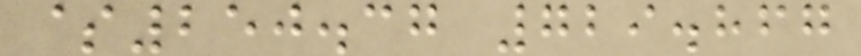$250.37 729.867
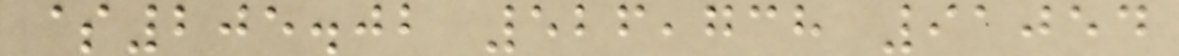$205.02 526,738 91054
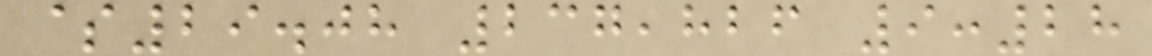$29.08 237,826 9:28
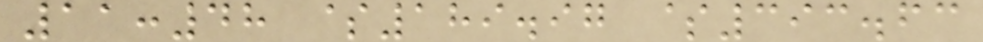11:48 $189.97 $393.63
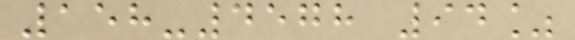158-4578 94%
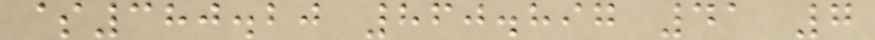$380.20 860.897 41 7
